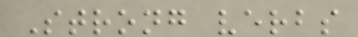Strong verbs
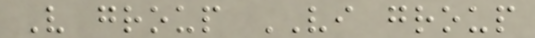V group VI group
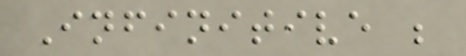Infinitive ;
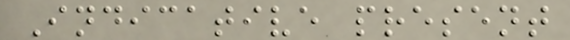Indicative present
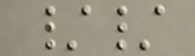//
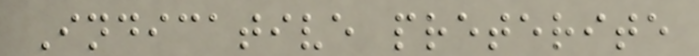Indicative preterite
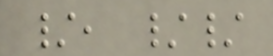/, //
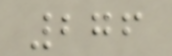276
